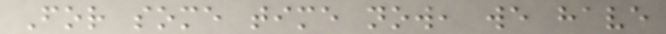For some time now, we have
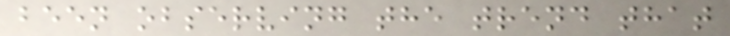been observing the trend that
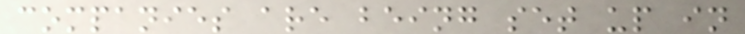companies are being set up in
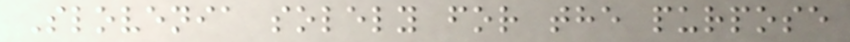Slovenia solely for the purpose
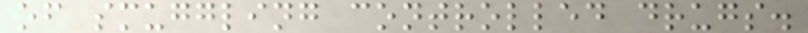of smuggling controlled drugs.
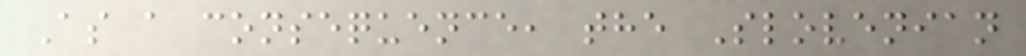As a consequence, the Slovenian
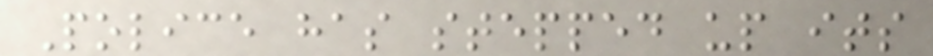Police has stepped up its
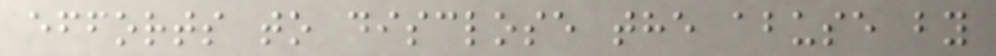efforts to disclose the abuse by
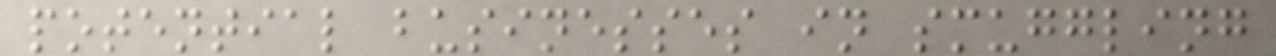potential businesses in smuggling
